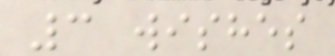3 wishes
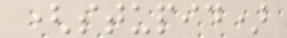(stupid)
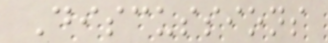Discussions
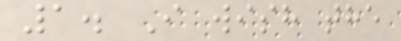1. I wish the
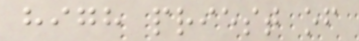high priest of
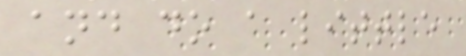and do a little
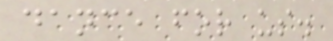dance for us.
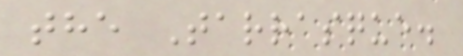the Tarrasque.
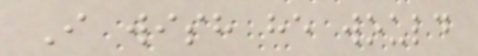I wish he would
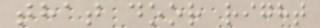that door right
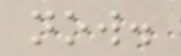now.
